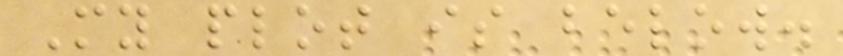My plot is below.
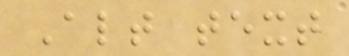Alt text
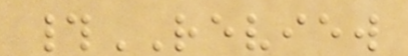#REVIEW
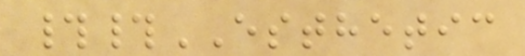##ESTHETIC
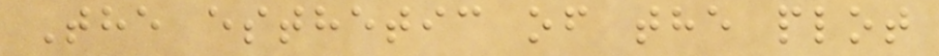The esthetic of the plot
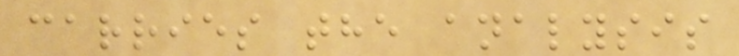carries the analysis
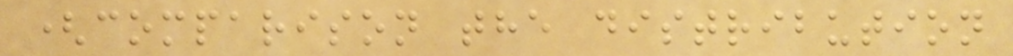(comparison the distribution
